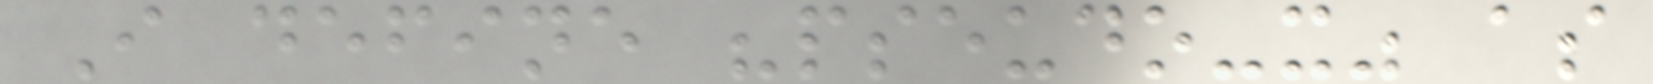I define "pseudo-x" as
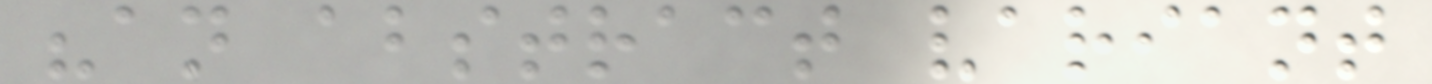"an abstract variant
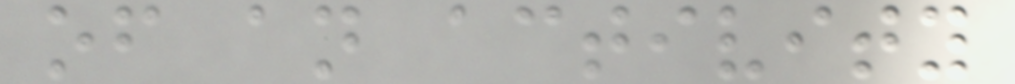of an activity
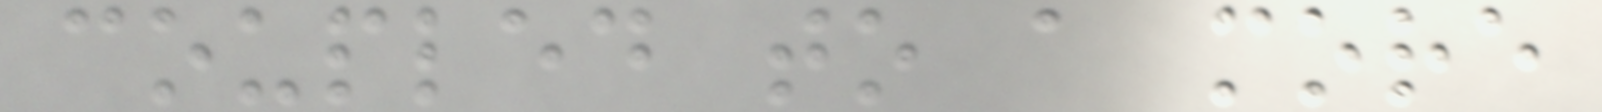coupled to a more
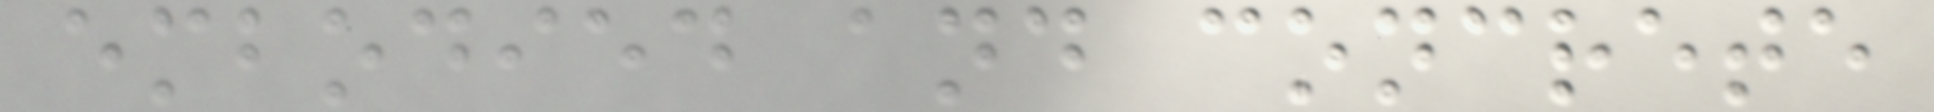embodied and concrete
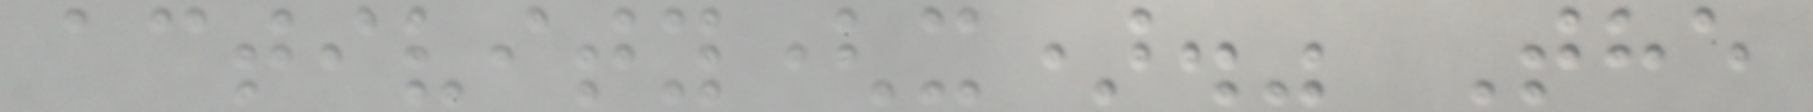activity(x)." The
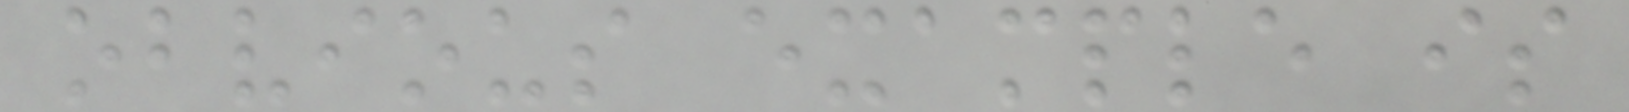obvious example is
